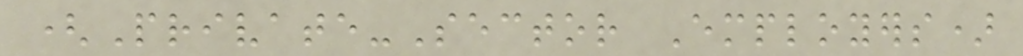(Private-Sector Employers)
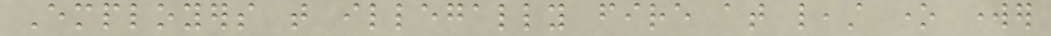Employers that illegally fire at least one worker
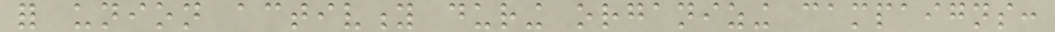for union activity during organizing campaigns:
